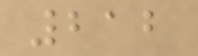212
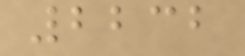2232
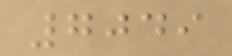7049
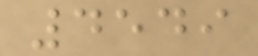4549
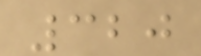320
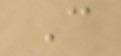C
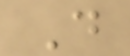D
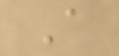A
